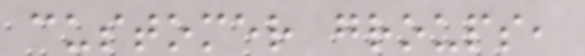customer groups,
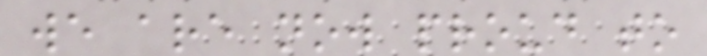we are now proud to
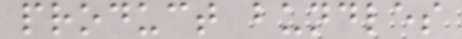product bundles
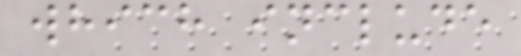which include
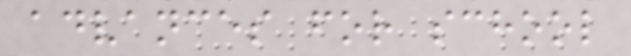advances for school
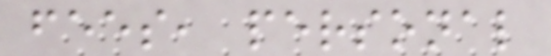fees, personal
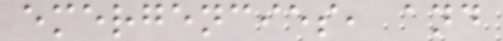emergencies, and
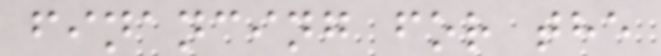financing for the
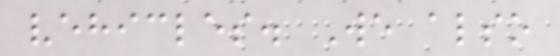vehicles. We also
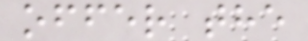offer the
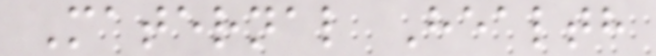Maternal Health
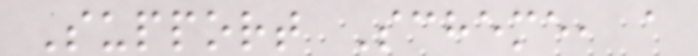Support Scheme, a
